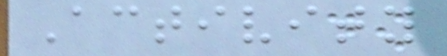Activity
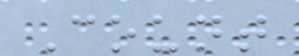Count
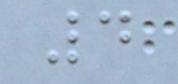4
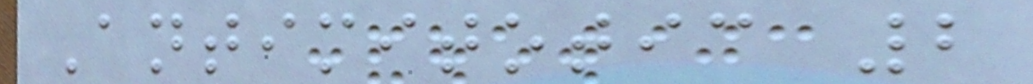Antimitotic 2
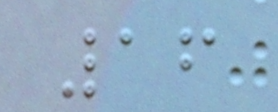16
